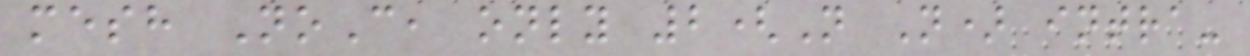mesh NoC, only 2(N N) intra-
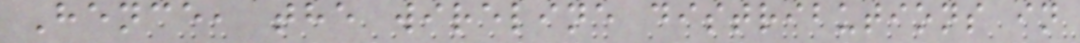Hence, the wireline distributions in
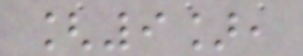[9],
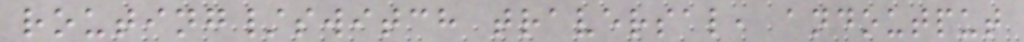routing/switch traversal, andoutput
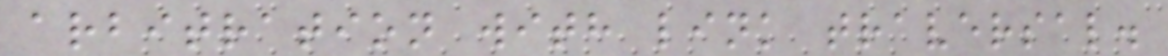arbitration with link traversal.
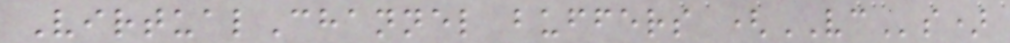VirtualChannel buffers (VCs)
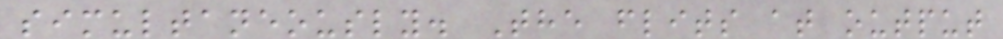simultaneously. The flits at output
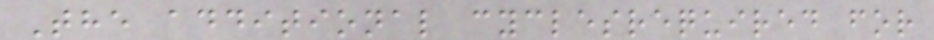The additional cyclesrequired for
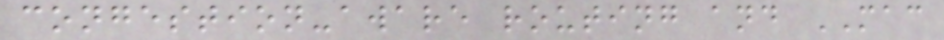congestion-aware routing and MAC
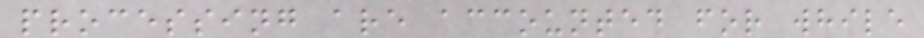processing are accounted for while
